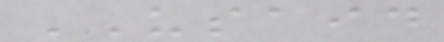USAID
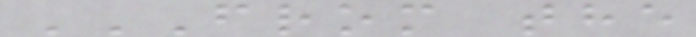FROM THE
